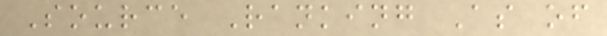Source Ranking As of
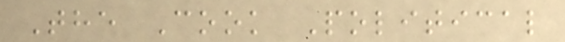The Cook Political
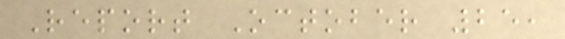Report October 25,
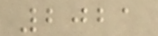2021
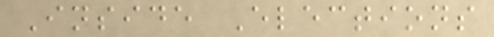Inside Elections
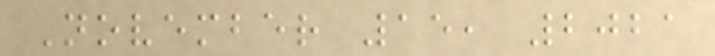November 15, 2021
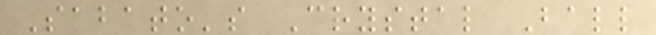Sabato's Crystal Ball
